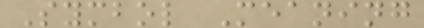Symbol Meaning
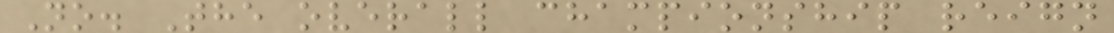No. The overall championship reign
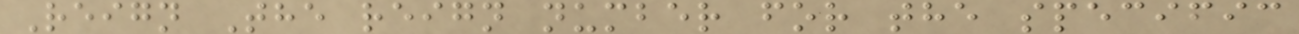Reign The reign number for the specific
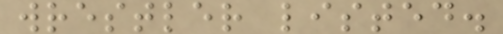wrestler listed.
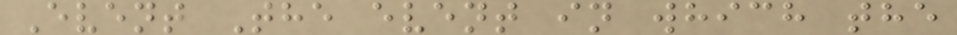Event The event in which the
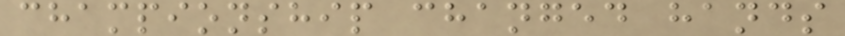championship changed hands
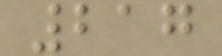217
